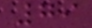79
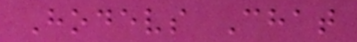Hodevs Chat
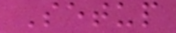Setup
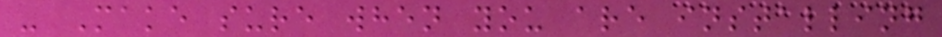- Make sure when you are installing
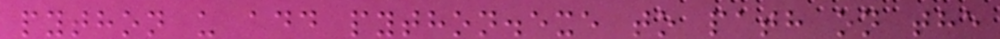python u add python.exe to path on the
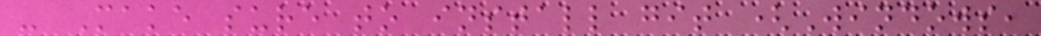- Make sure to install git (Windows,
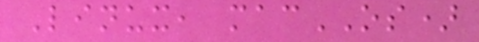Linux, macOS)
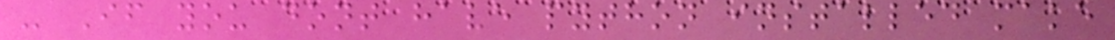- If you dont have python installed make
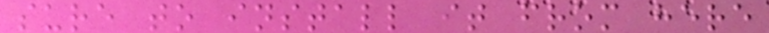sure to install it from here
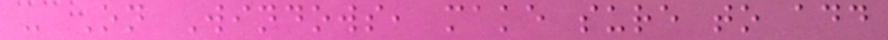- On Windows, make sure to add
